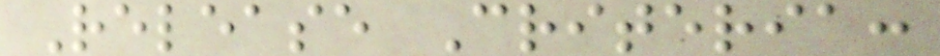Release Criteria:
